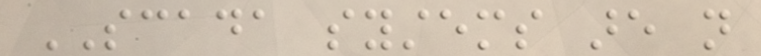SCADA systems are not
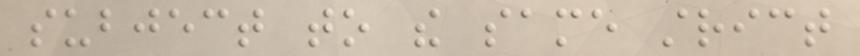subject to the same strict
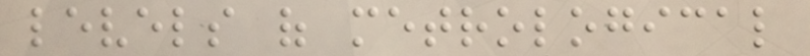levels of metrological
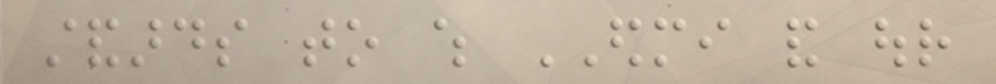standards to which EDMI and our
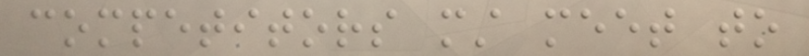competitors must meet to
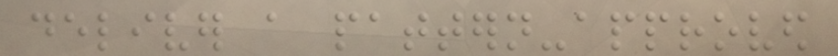deliver a pattern-approved
